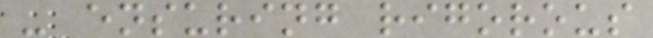- ensuring rigorous
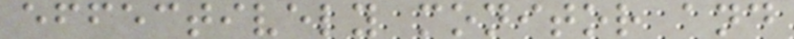effectively monitor and
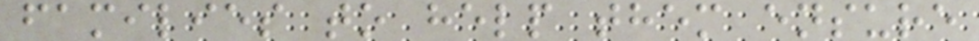families to help them ensure
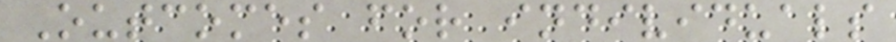Outcomes for individuals
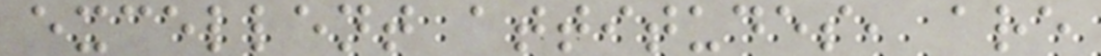excellent attitudes, are
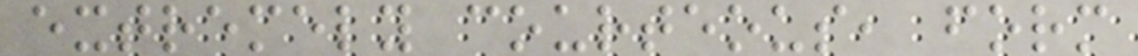extremely courteous, form
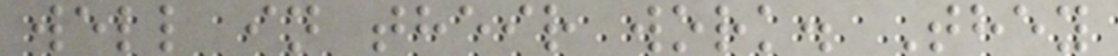well in their work. They
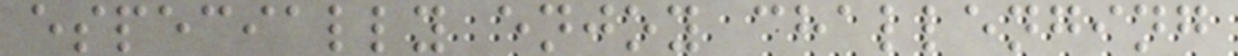especially enjoy challenging
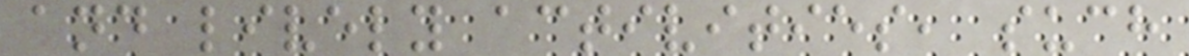and lively activities, such
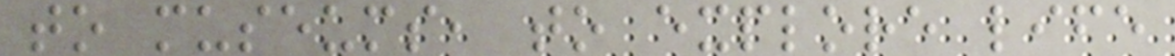to museums, to explore life
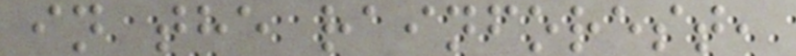in the rainforest,
